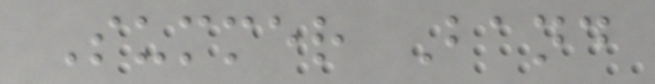Summer Band
